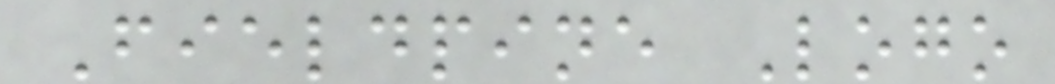Fieldpine Logo
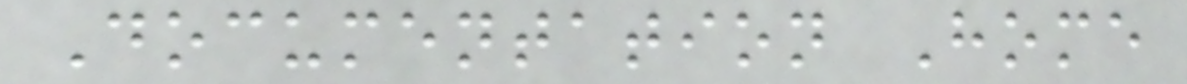Documentation Home
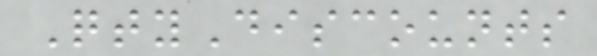QtyDiscounts
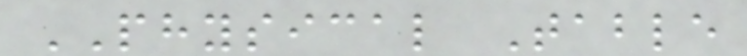PHYSICAL Table
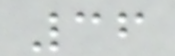36
